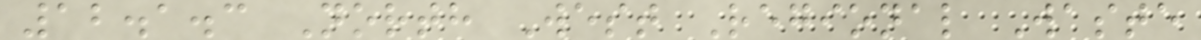12.1.3 North West Regional Waste
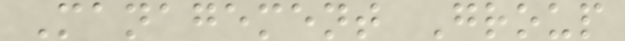Management Group
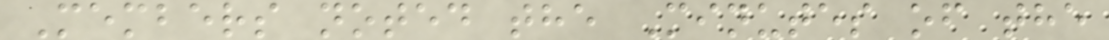Members noted the Minutes of the
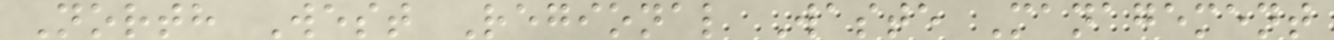North West Regional Waste Management
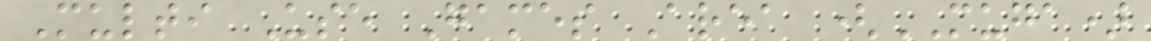Multi Use Games Area (MUGA)
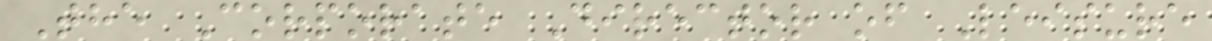The Corporate Director of Leisure
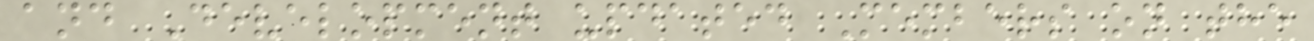and Development updated Members on the
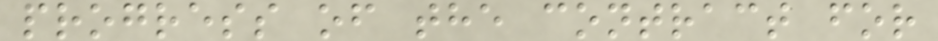progress of the contract for
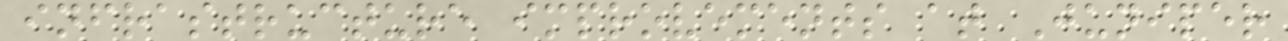infrastructure improvements at Juniper
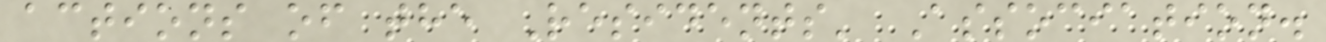actions of the Residents' Association.
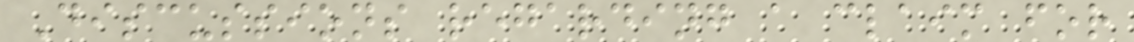Discussions regarding a claim for
